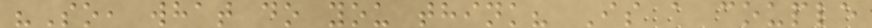"So, what do you think? Is a couple
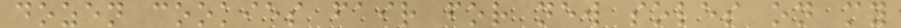dozen cookies fair for new soles on my
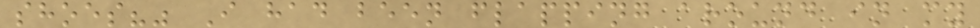shoes?" I had been flapping around in my
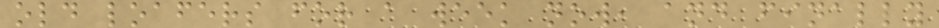old loafers for a week now, and finally
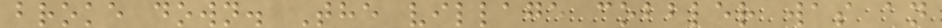broke down. The village cobbler was an
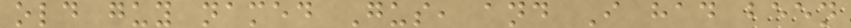old guy named Gus, and I had been
